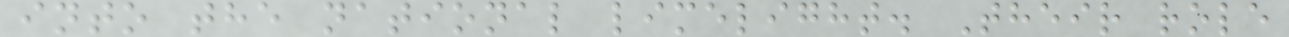into the national limelight. Their role
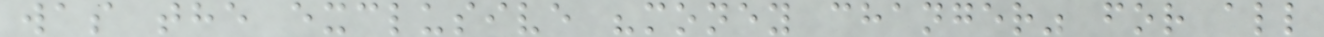was the exclusive "money changer" for all
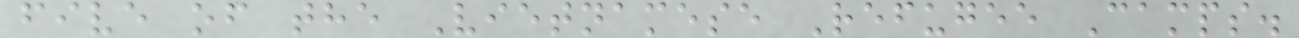five of the Vietnamese Refugee Camps.
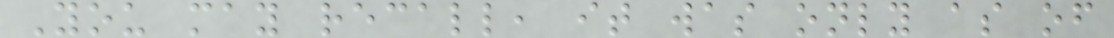You may recall, it was only as of
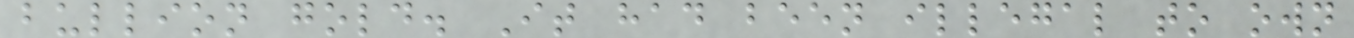bullion gold. It had been illegal to own
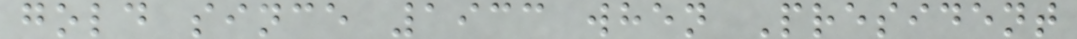gold since 1933 when President
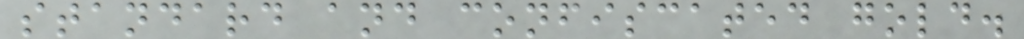standard and confiscated gold.
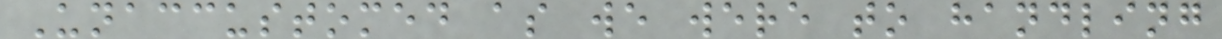Unaccustomed as we were to handling
